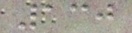130
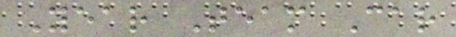Year Team Car
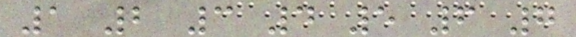1 2 3 4 5 6 7
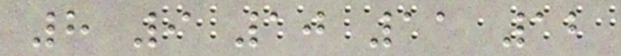8 9 10 11 12
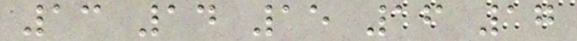13 14 15 16 17
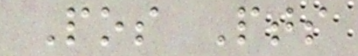Pos Pts
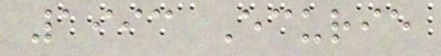1993 Ecurie
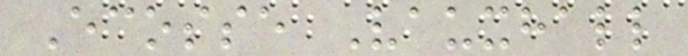Ecosse Vauxhall
